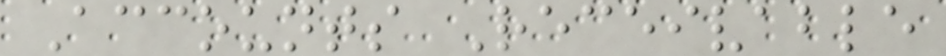Accounts Receivable
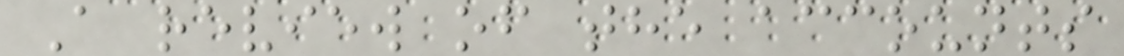A review of the accounts
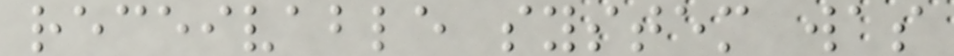receivable system was
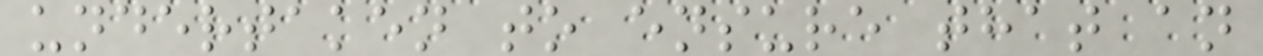undertaken to ensure that an
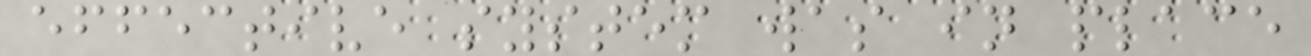effective system was in place
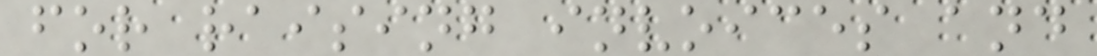for raising invoices and
